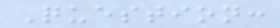Question:
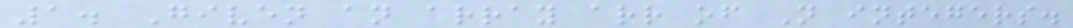1. Given an array arr of N integers.
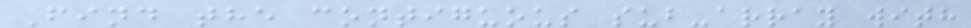Find the contiguous sub-array with
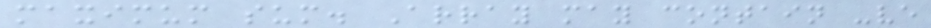maximum sum. Array may contain -ve
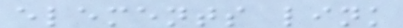elements link
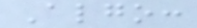Algo:
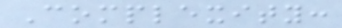Complexity:
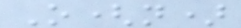O(n)
